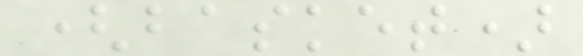(basket)
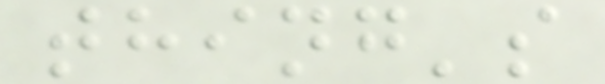thing's
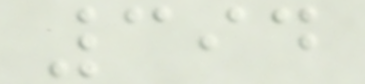394
